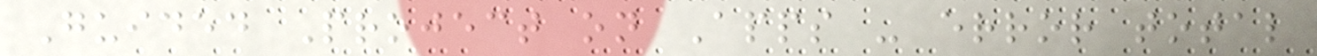Guided Project on Apps - error total
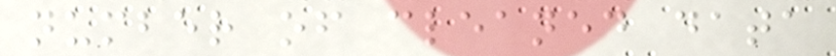number of cleaned data
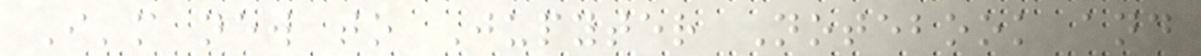I'm new to Jupyter Notebook and
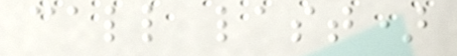call last)
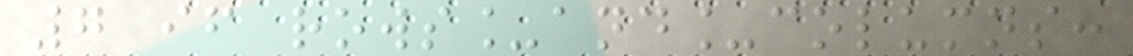7 if rows_and_columns:
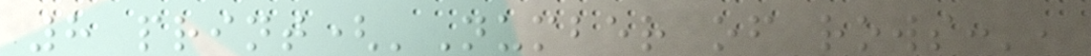8 print('Number of rows:',
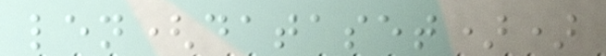len(dataset))
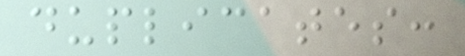duplicates:
